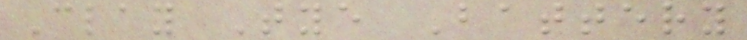Clay Tye Battery
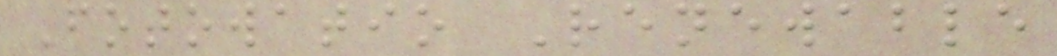Fotowatio Renewable
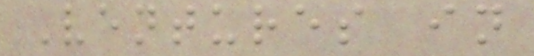Ventures in
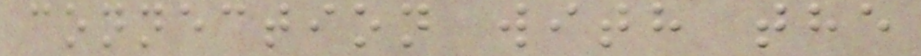connection with the
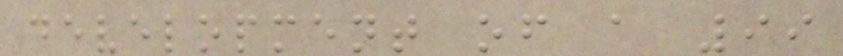development of a 99
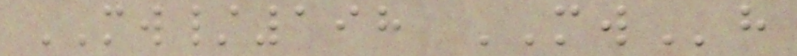MW/198 MWh
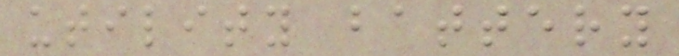utility battery
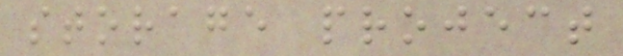storage project
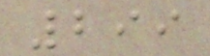299
